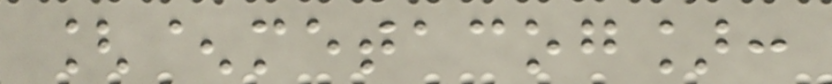[^metacog]:
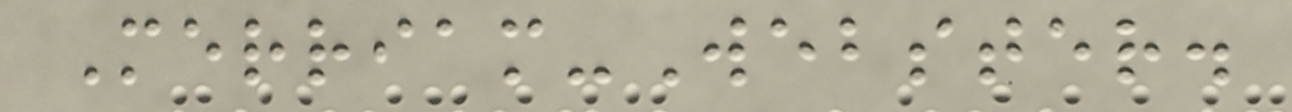Merriam-Webster.
